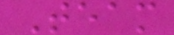Team
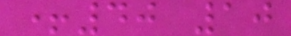+40 10
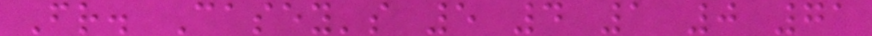Fr. Casey's 5 4 1 0 71
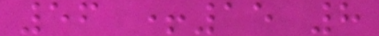56 +15 8
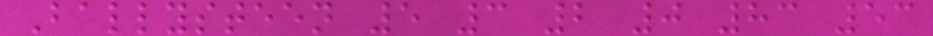Ballysteen 5 3 2 0 83 53
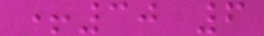+30 6
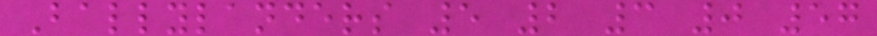Ballylanders 5 2 3 0 57
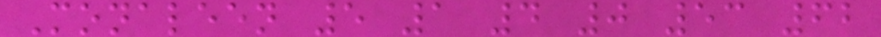Monaleen 5 1 4 0 53 62
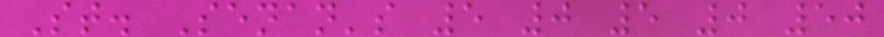St. Senan's 5 0 5 0 50
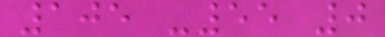105 -55 0
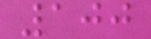100
